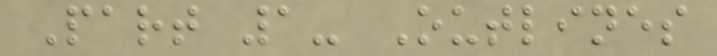Part 1- Outlines
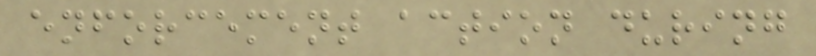enforcement action during
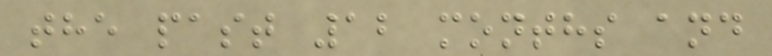the past 12 months and
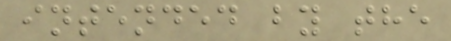intended by the
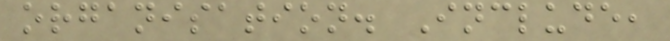organisation. Include,
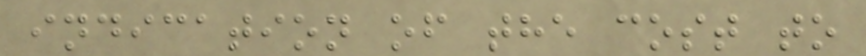indication of the cost to
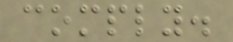comply.
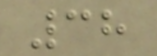38
